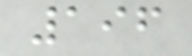196
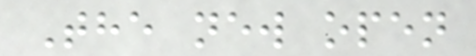The new open
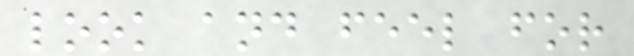look and feel for
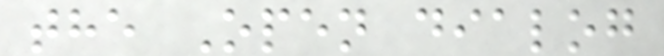the Open dialog
